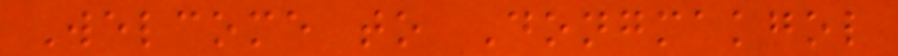Welcome to Dongmakgol
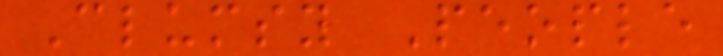Clumsy People
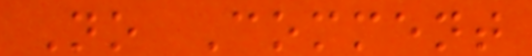No Comment
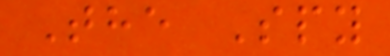The Spy
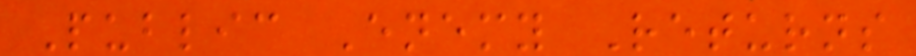Public Enemy Returns
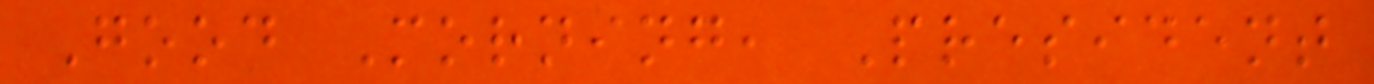Good Morning, President
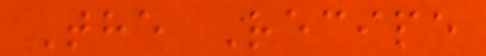The Recipe
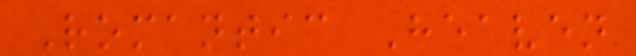Romantic Heaven
